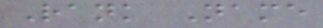Rank Name
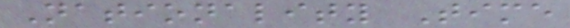Nationality Time
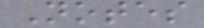Notes
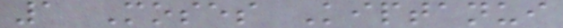1 Moses Kiptanui
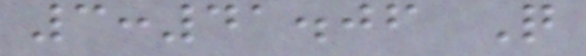3:41.06 Q
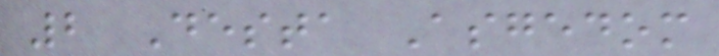2 Desta Asgedom
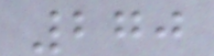270
